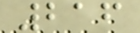216
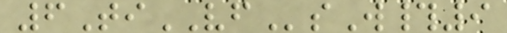6TiVFsW#9
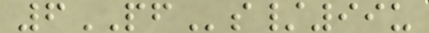6PFs/99u
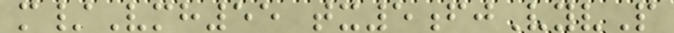m/Vmh55 tx5fjVyvP
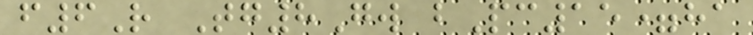f6R Tg8Gw bPc15=ha
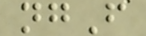ngF
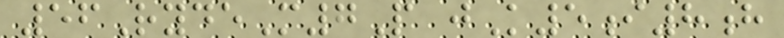56RydeM7P jK5i8h
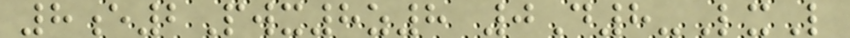8e2Pwx8z8 0D8-LxL
